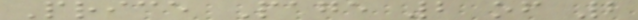Price Page 2 of 2
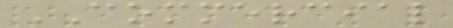COMMERCIAL
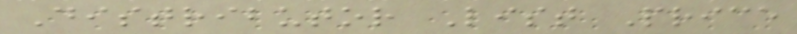Distributor List Price
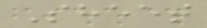Sheet
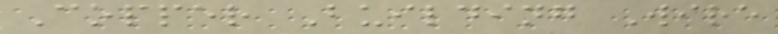Copper Building Wire
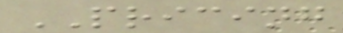PRICING
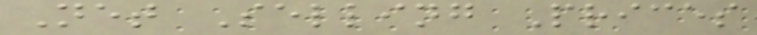Net Selling Prices
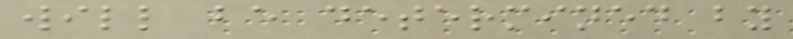will be determined by
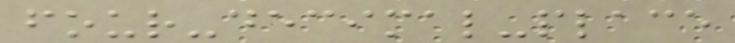four-decimal-place
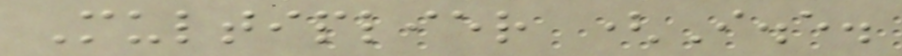Multiplier (I.e.
